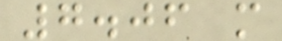7.06 m
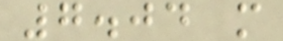7.04 m
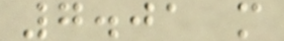7.01 m
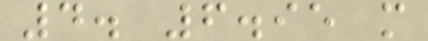4. 6.95 m
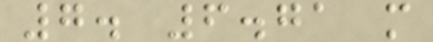7. 6.71 m
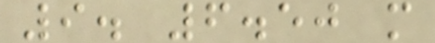9. 6.50 m
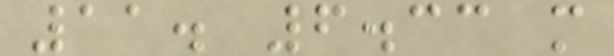11. 6.33 m
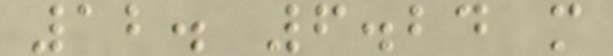12. 6.24 m
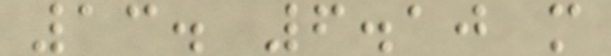13. 6.10 m
